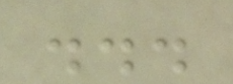...
